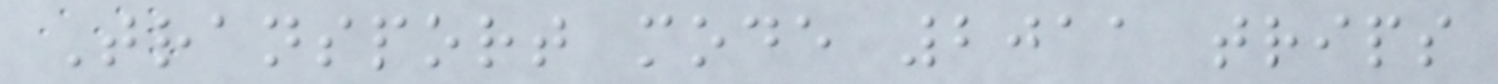Transport mode 2011 trips
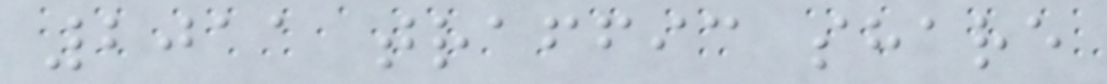2011 traffic share
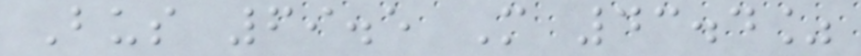Bus 69.5 M 43.4%
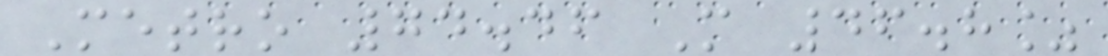Metro 74.46 M 46.8%
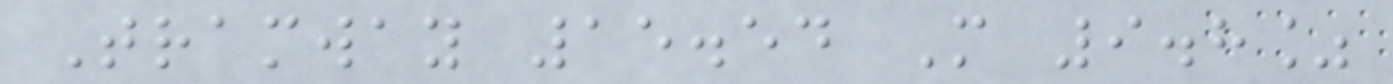Tramway 15.54 M 9.8%
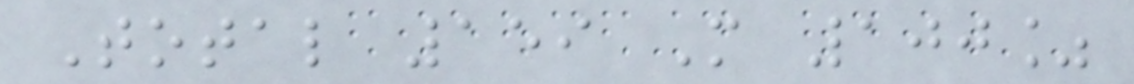Total 159 M 100%
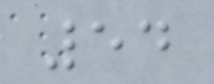54
